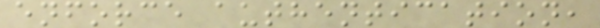enforce authentication,
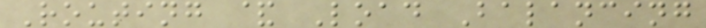Routing & Load Balancing
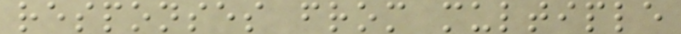responses from multiple
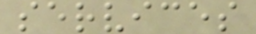services
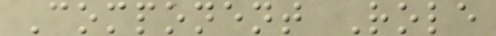Component Role
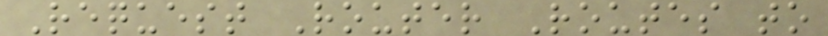Request Router Routes to
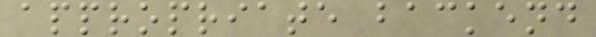appropriate backend
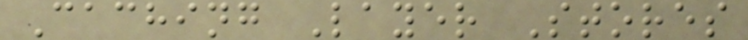Caching Layer Stores
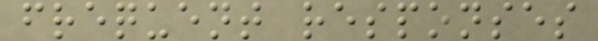frequent responses
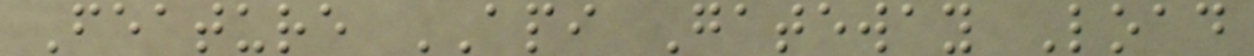Feature API Gateway Load
